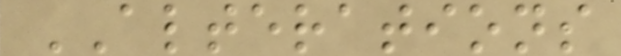ALTERATIONS
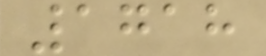1718
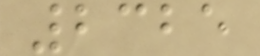2325
